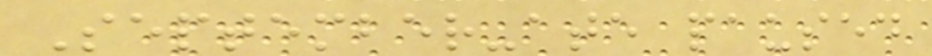September-ate paused
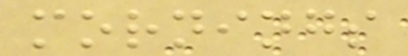mornings
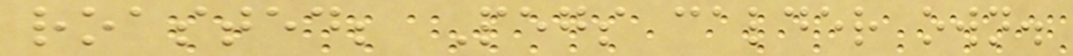roasted; Pegs calder own.
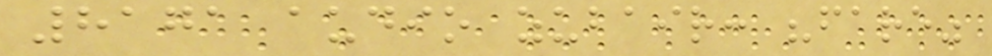8171 audio zubair: "fare"
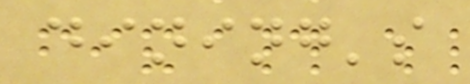dining's
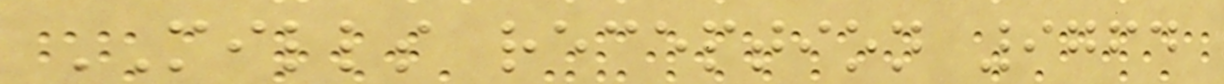MILLS reception 9764
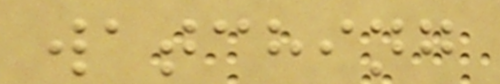watching
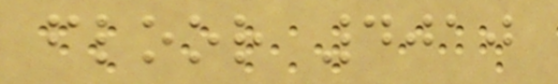floor 4010
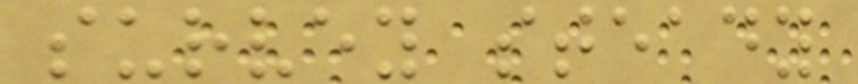survey steady
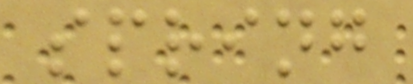spring
